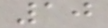10
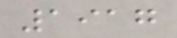1917
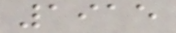1915
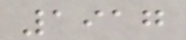1917
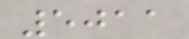5011
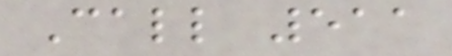Call 511
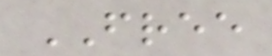FREE
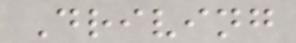Driving
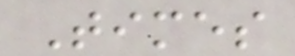Times
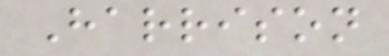Harrison
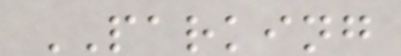PARKING
